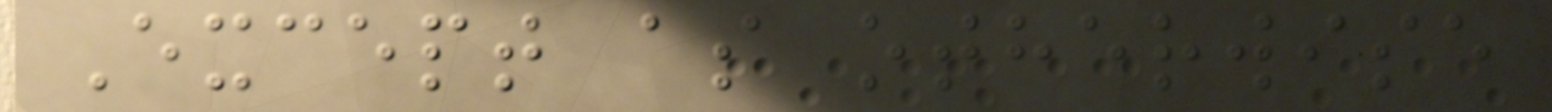Except as otherwise
